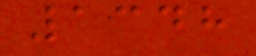1348
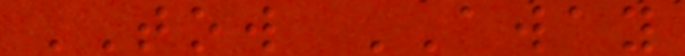TOW AWAY
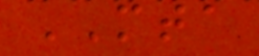MTA
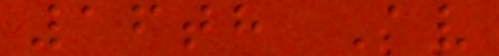16th Av
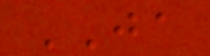JA
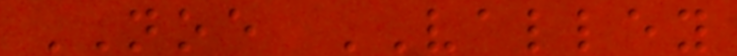NOE VALLEY
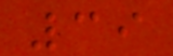39
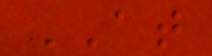AT
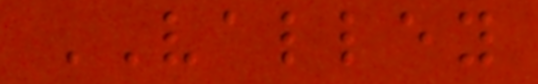VALLEY
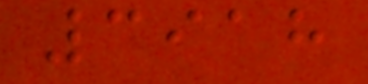3918
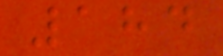184
